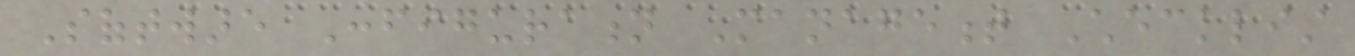Software Configuration Management Checklist
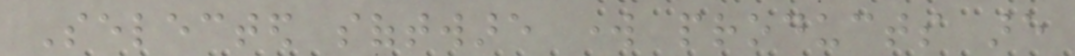Selected software work products are
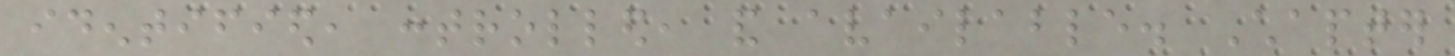identified, controlled, and available. Chapter
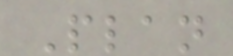Plan
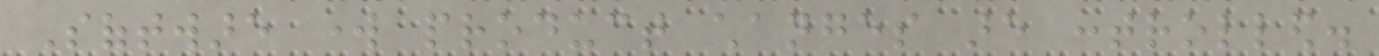Software work product changes are controlled.
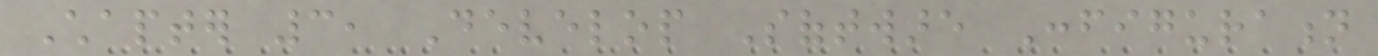Chapter 3, Develop Software Configuration
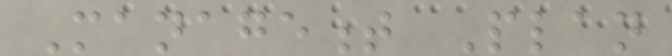Management Plan
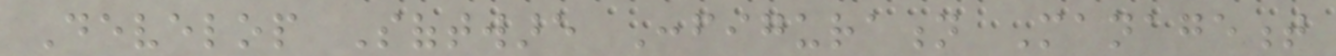Develop Software Configuration Management
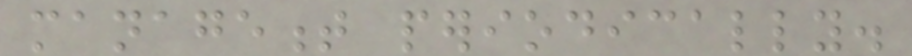management periodically.
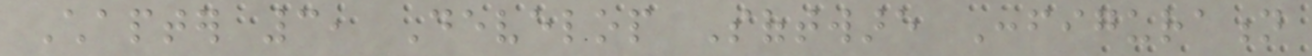Chapter 3, Develop Software Configuration
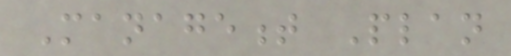Management Plan
